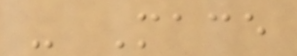- Mace
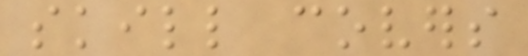skill covers
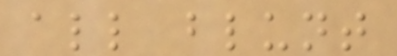all blunt
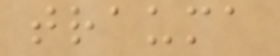trauma
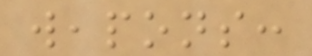weapons:
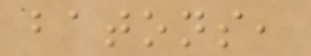batons,
